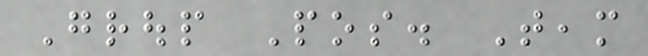Group Pos. Team
